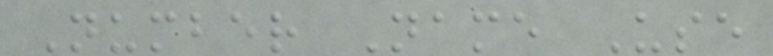Number Name Use
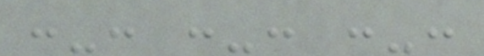:-: :-: :-:
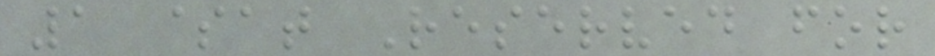1 $at Reserved for
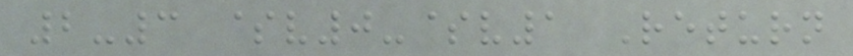2-3 $v0-$v1 Return
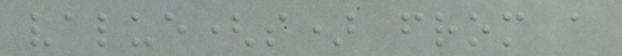value(s) from a
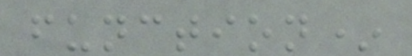function*
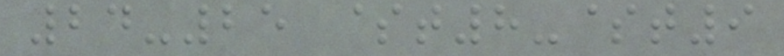24-25 $t8-$t9
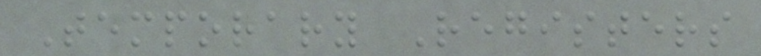Temporary Registers
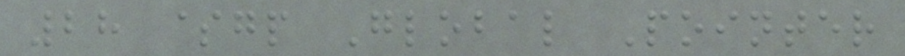28 $gp Global Pointer
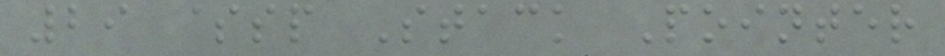29 $sp Stack Pointer
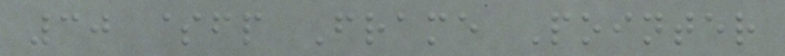30 $fp Frame Pointer
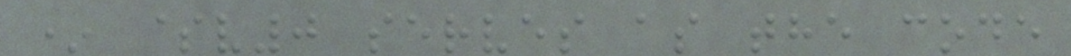* $v0 serves as the code
